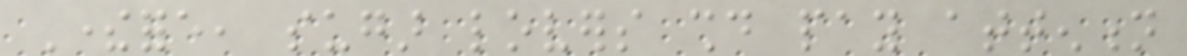Therefore, sugar lovers should pay attention
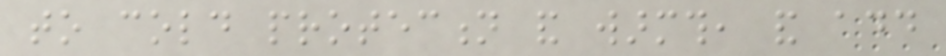to cold protection and warmth, and add
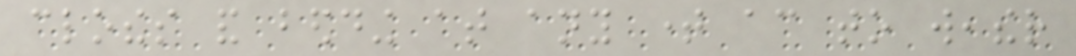clothes and bedding at any time according to weather
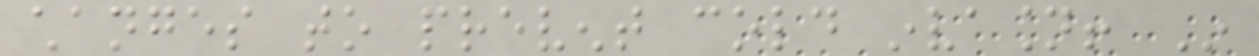changes to prevent cold invasion! In
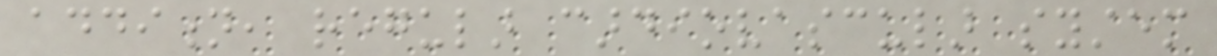addition, regular cardiovascular system
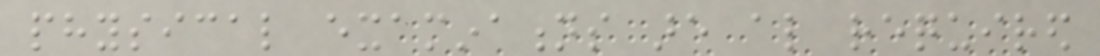physical examinations are also required
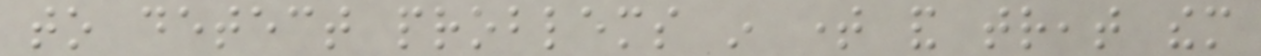to detect problems in time and treat them
